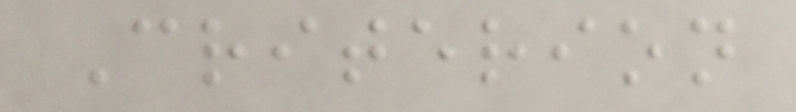Criterion
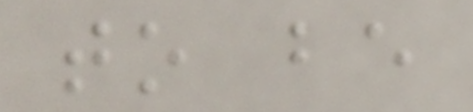to be
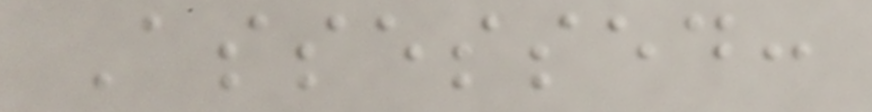Assessed:
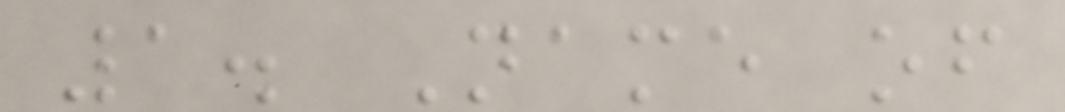1. Name of
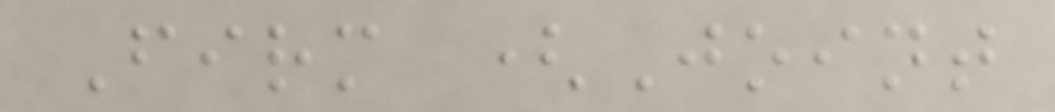Firm (Joint
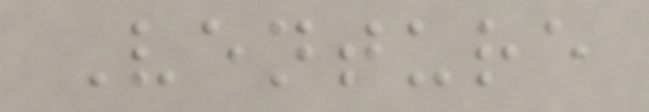Venture
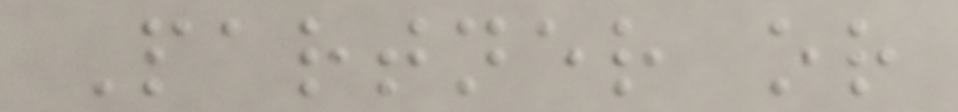Partner or
